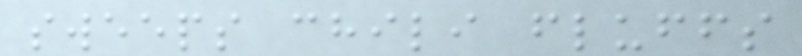sweeps chili fluffs
